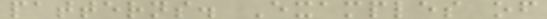patterns. Examples of
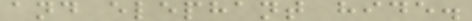and elephant hide.
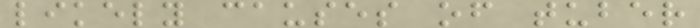likely causes of tuber
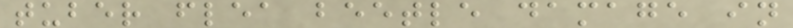tuber flea beetle damage in
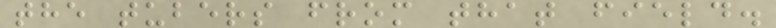the tubers from that field.
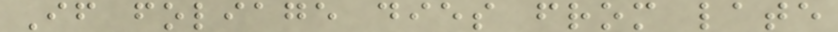If foliage dies from late
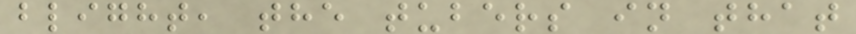blight, the tubers in that
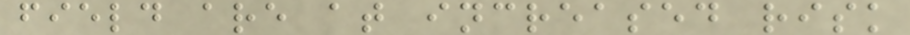field are at increased risk
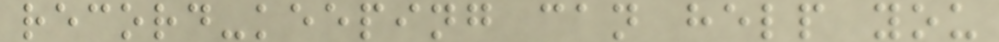record-keeping can help you
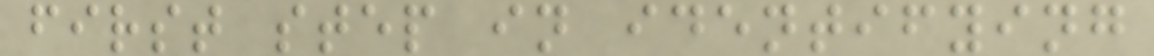first step in identifying
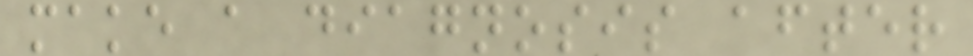make a diagnosis after
